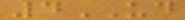4UD
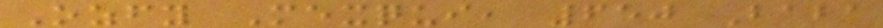Ozfy Mexqui, 650 Baba
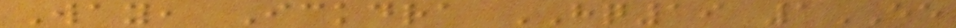Way, Ickdra HQ19 1EE
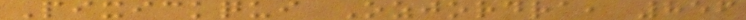Pixickqui Ozjordra, 856
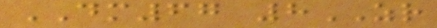DM67 8ZR
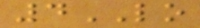4LO
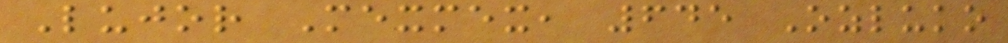Lujor Mexmex, 645 Ozluko
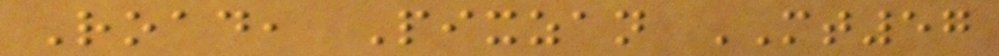Road, Pixzan MT57
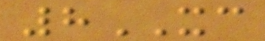8XC
